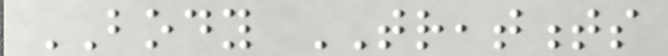BODY TREATMENTS
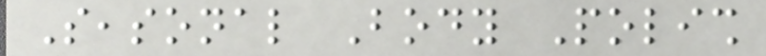Seasonal Body Polish
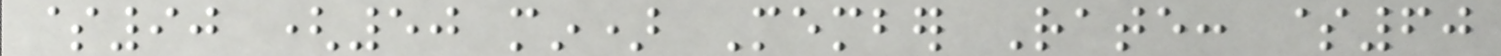$90 (50 min) Member Rate: $60
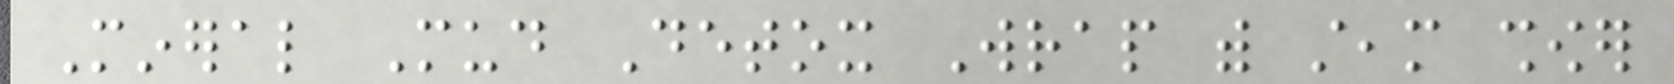Mineral Mud Detox Wrap with steam shower
